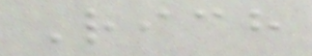Rich
